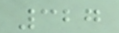327
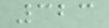323
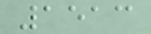1513
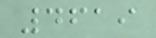4619
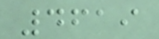4619
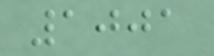1001
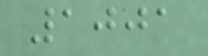1001
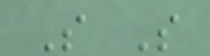S S
